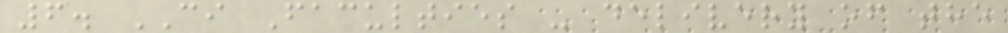6. CI Faculties - delivery of the
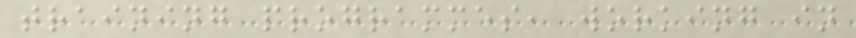training programmes, working in
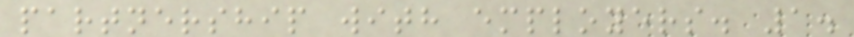partnership with employers. 1.
